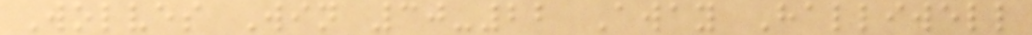Wolves Win 30-22 Away Halliwell
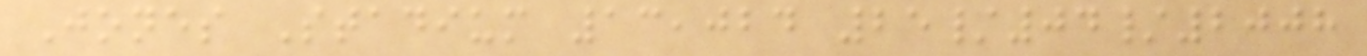Jones Stadium 13,024 25/04/2008
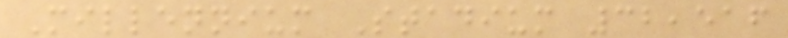Millennium Stadium 32,516
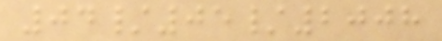04/05/2008
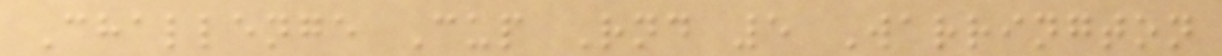Challenge Cup Rnd 5 Warrington
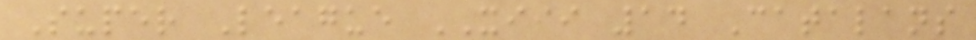Super League XIII 14 Catalans
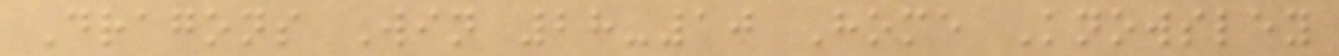Dragons Win 28-10 Home Knowsley
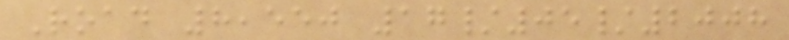Road 8,550 17/05/2008
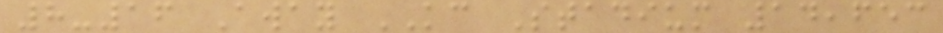8-16 Away KC Stadium 14,653
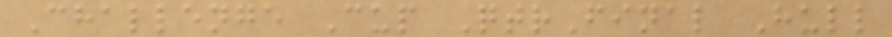Challenge Cup QtrFinal Hull
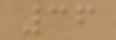36
